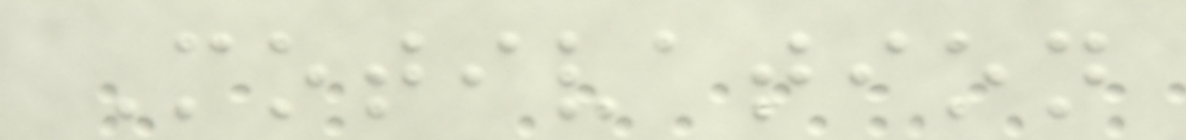Motivation
